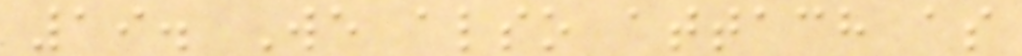19. We also attach as
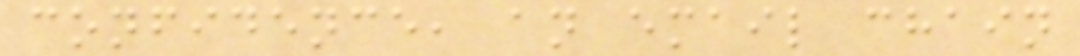confidence, an email chain
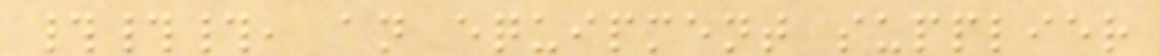###, an equipment supplier
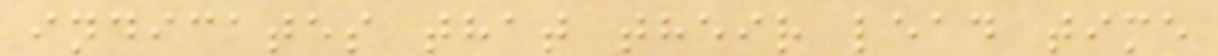indicates that their lead time
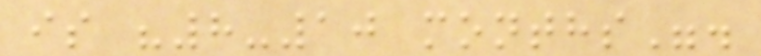is "8-10 months".
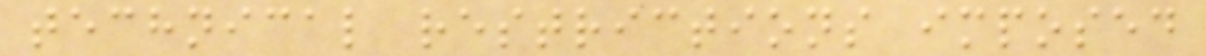technical restrictions imposed
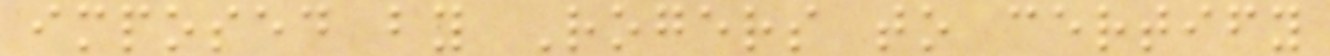imposed by Rogers to certify
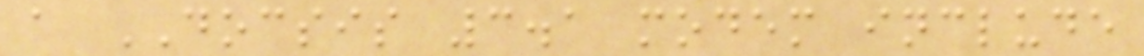a DOCSIS 3.1 modem include
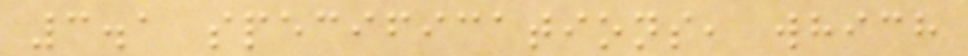3.1 specifications, which
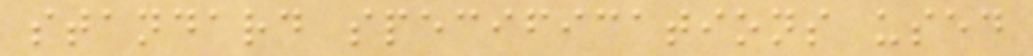standard specifications used
